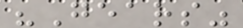"Gears"
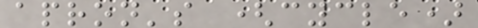apron's (cycle)
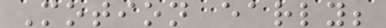Motion early;
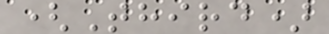(Third)
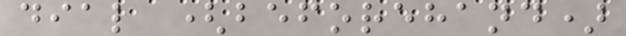dial (beforehand)
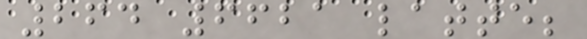264 6621 latte;
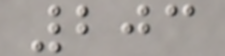203
